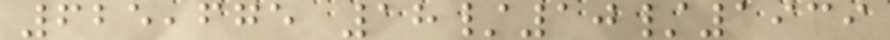625,675 18/10/1939
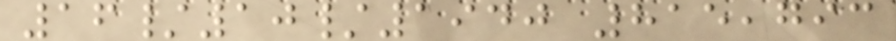16/10/1940 815,793
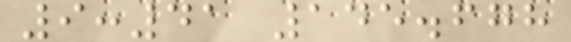9:41 145.678
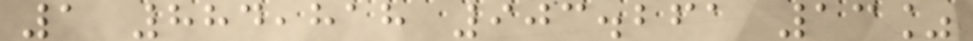1 884,818 903.261 13%
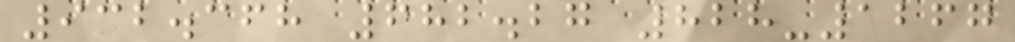932.368 682.27 828-1267
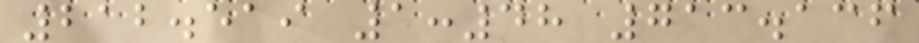212.519 1:48 713.136
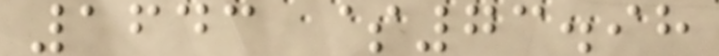1643 $73.98
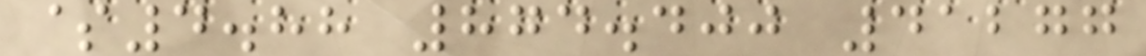$4.88 874.400 41277
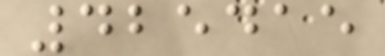425415
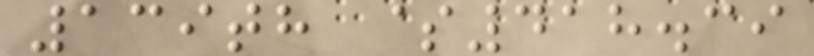139th $418.39
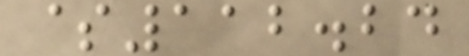$112.24
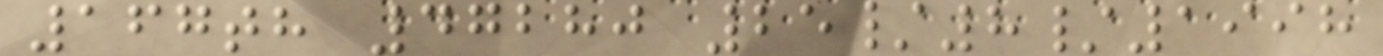167th 47280 25/8/1998
